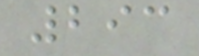293
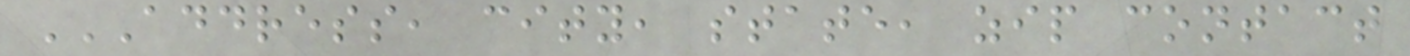ADDRESS, CITY, STATE, ZIP CONTACT
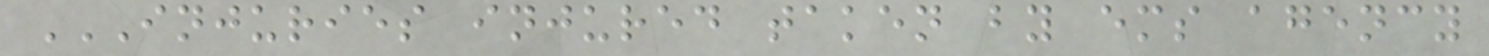INJURIES INJURED TAKEN BY EMS AGENCY
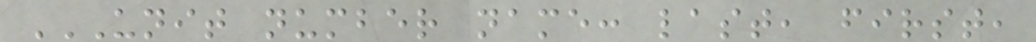UNIT NUMBER NAME: LAST, FIRST,
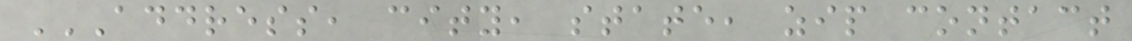ADDRESS, CITY, STATE, ZIP CONTACT
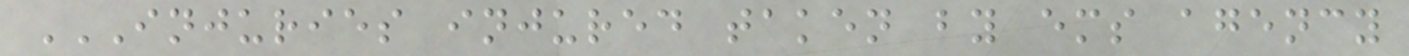INJURIES INJURED TAKEN BY EMS AGENCY
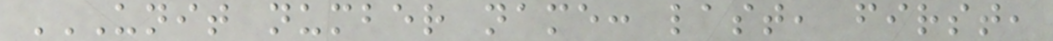UNIT NUMBER NAME: LAST, FIRST,
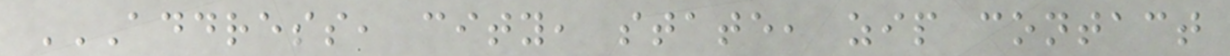ADDRESS, CITY, STATE, ZIP CONTACT
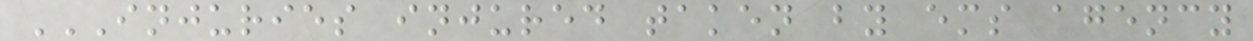INJURIES INJURED TAKEN BY EMS AGENCY
